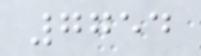7754
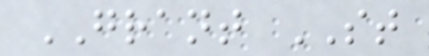GRANT ST
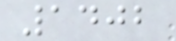1402
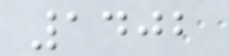1402
